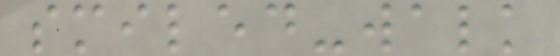smiled-walk
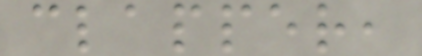clapper,
